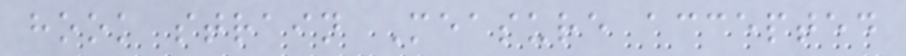hook strain Measure accepted
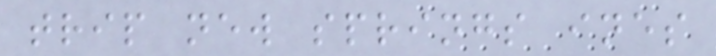trip new springs ines
